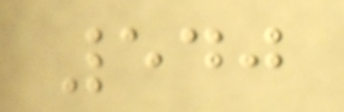540
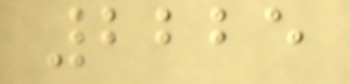2225
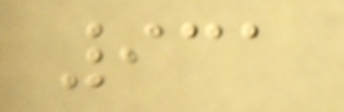931
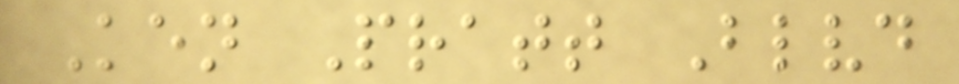Ken Pratt Blvd
